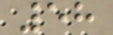58
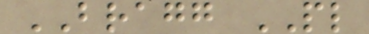BRAGG PL
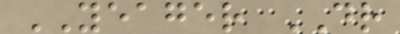YEAGER DR
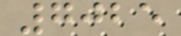7025
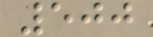500
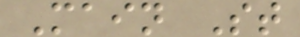Main St
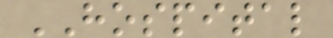HOSPITAL
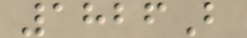1826B
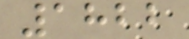1822
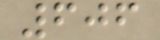606
